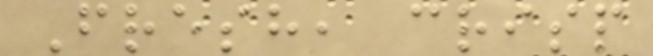Fresh, crisp
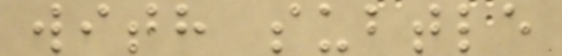with subtle
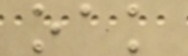oak
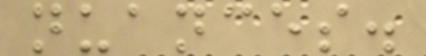nuances.
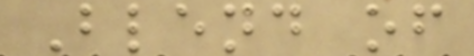Blend of
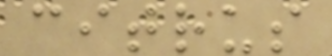citrus
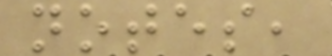notes,
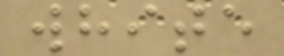white
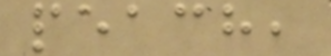peach,
